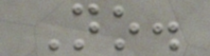No.
